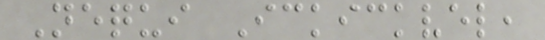Nequi Ickickvel,
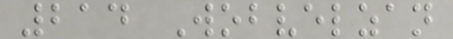214 Wobvelzan
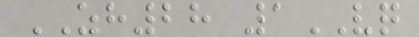ZH28 1VQ
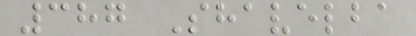387 Shavelba
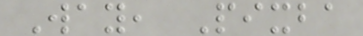Way, Pixba
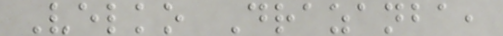Velko Drazanba,
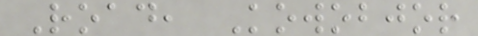Road, Kowobjor
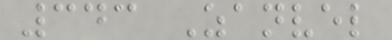343 Zanvel
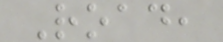Road,
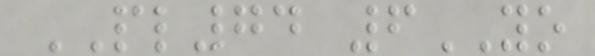PL74 6YO
